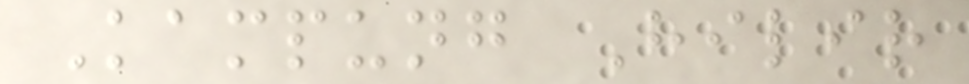Kampung Hilir
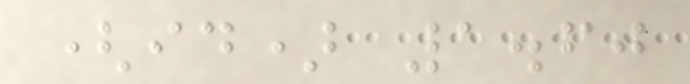(id) 1.60
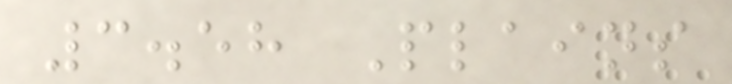3.58 Plains
